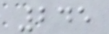245
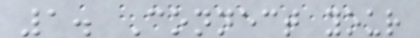1. Connect your
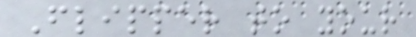Flipper to your
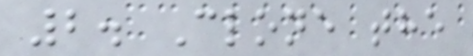2. Clone the
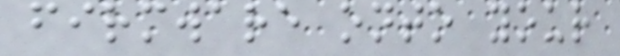firmware onto your
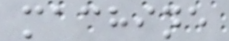machine
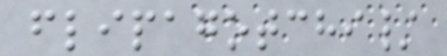flipagotchi/
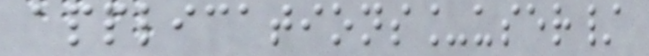applications_user/
